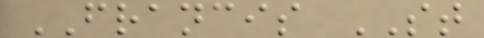FRANCIS ST
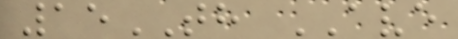15TH AVE
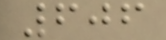606
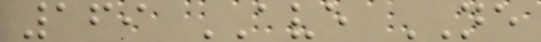169 AVE NE
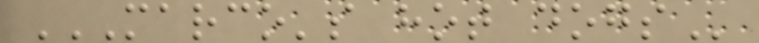MARCO'S HOT DOGS
